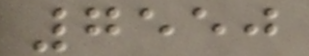7550
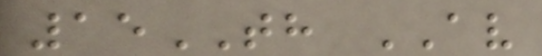15TH AV
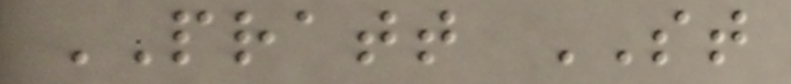PRATT ST
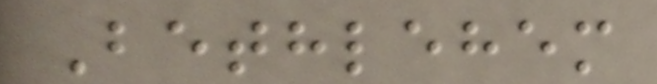Bethlehem
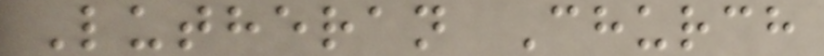Lutheran Church
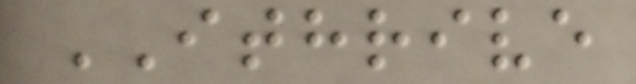ITHRIVE
